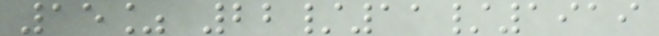15% 22/11/1919
